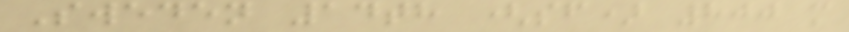Sweden 14th (sf) 800 m
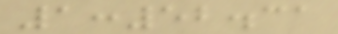1:52.31
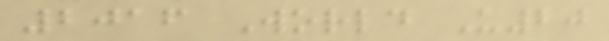2016 World U20
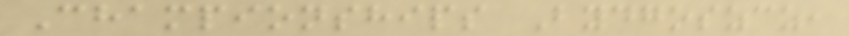Championships Bydgoszcz,
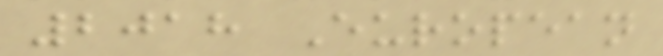2018 European
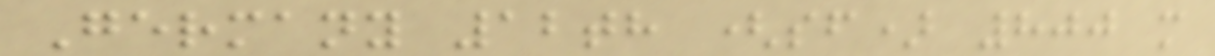Germany 12th (sf) 800 m
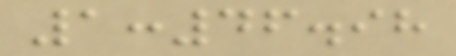1:46.98
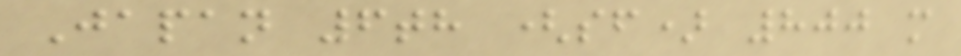Japan 6th (sf) 800 m
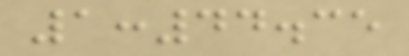1:44.35
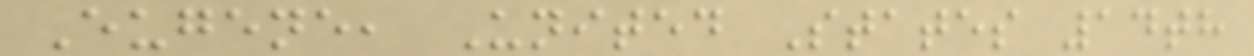Eugene, United States 14th
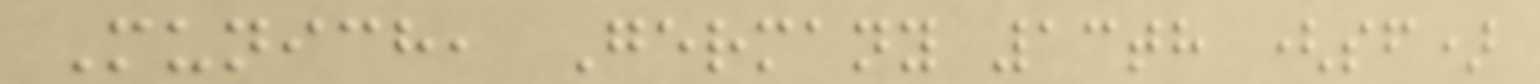Munich, Germany 13th (sf)
